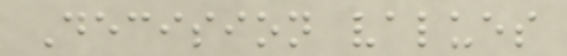Decision values
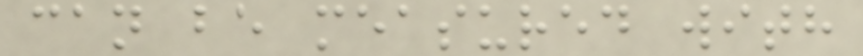can be measured with
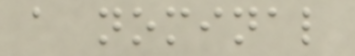a nominal
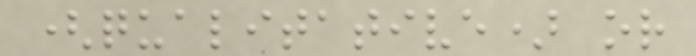(qualitative) or
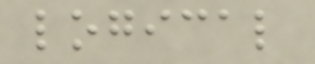logical
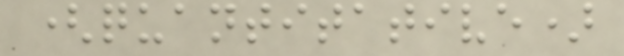(quantitative)
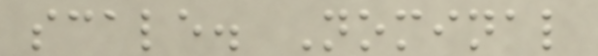scale. Nominal
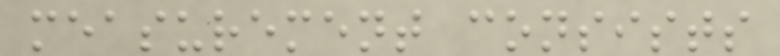measurement consists
